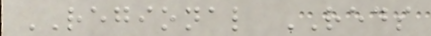REGIONAL REDS
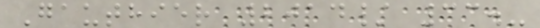Gauthier 2014/ 33.-
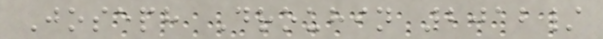Joseph Drouhin 2012/
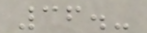36.-
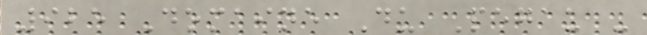925 Domaine Du Pegau -
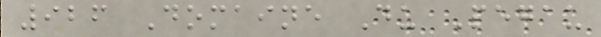926 Domaine Du Pegau
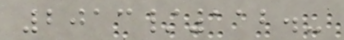2013/112.-
